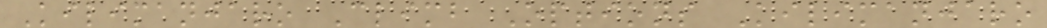Kilimanjaro Climb Options Kilimanjaro
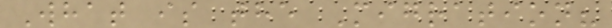What is the Migration?
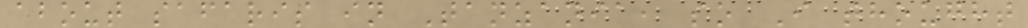about safaris in Tanzania, so I thought
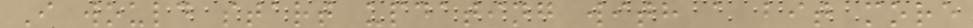I would start updating with a bit more
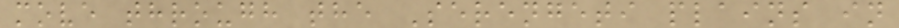move through the Serengeti plains in
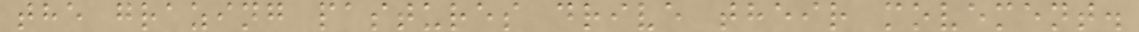the grazing pastures drive their movement.
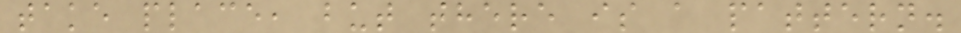take place, but there is a pattern.
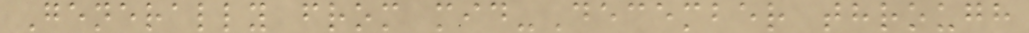Generally from mid-December through
